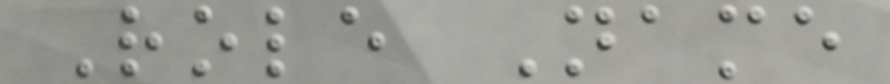Role Name
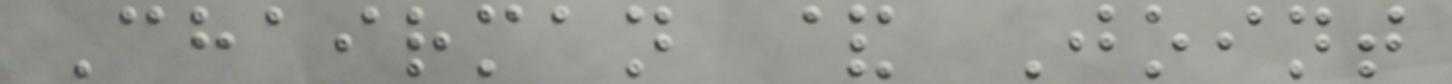Chairman & Joint
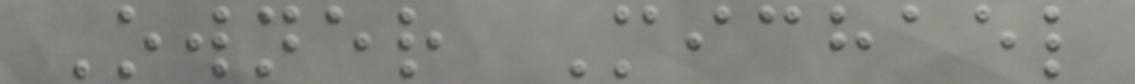Owner Michael
